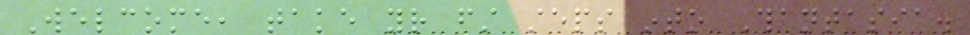Welcome, take your first steps into Thantasia.
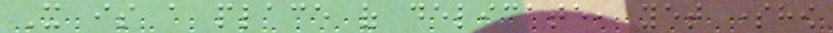It is a place of delicate, yet somehow
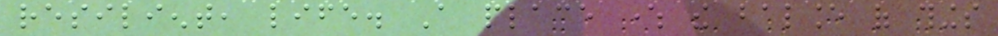resilient, life. A place where the balance of things
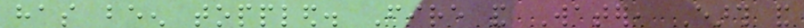has been toppled. Fire and Water, Earth and
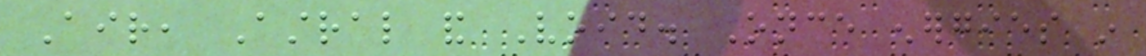Air, Astral and Void. Once energies in
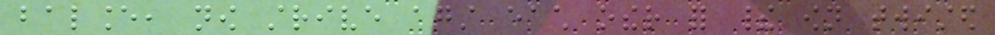balance, now strive against each other for their own twisted
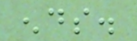ends.
